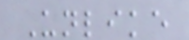Unlike
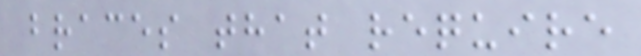braces that require
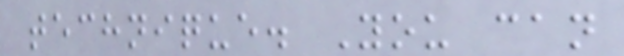technique. You can
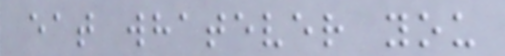eat whatever you
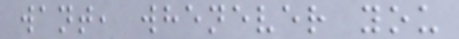want, whenever you
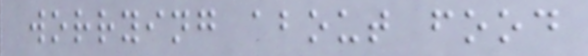worrying about food
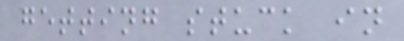getting stuck in
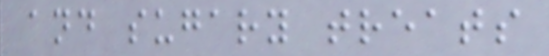and sugary treats
